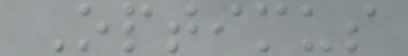Optimus
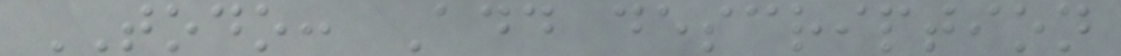TODO: Add description
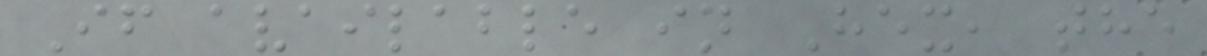If available in Hex, the
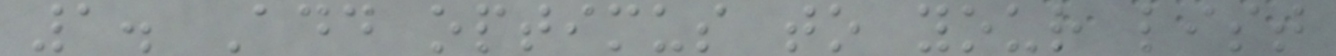1. Add optimus to your list
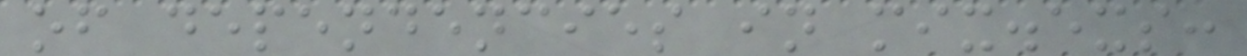of dependencies in mix.exs:
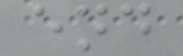end
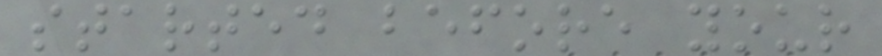started before your
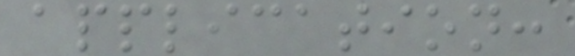application:
